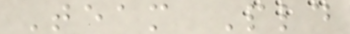Team Pld
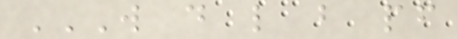W D L B PF
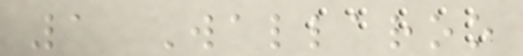1 Wallaroo
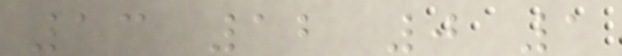13 12 0 1
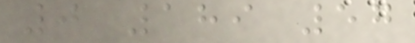0 189 57
